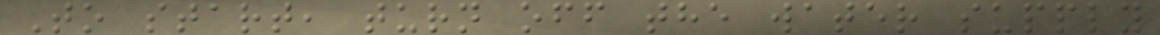To start, turn off the water supply
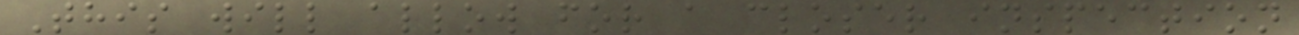This will allow for a closer inspection
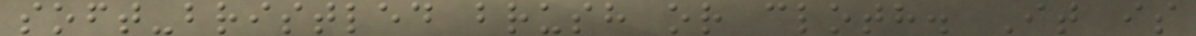soft-bristled brush or cloth. It is
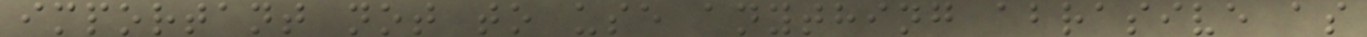important not to use anything abrasive as
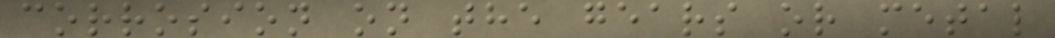corrosion on the gears or metal
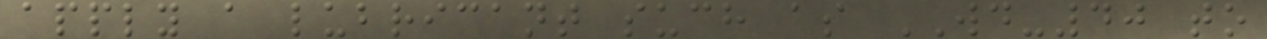apply a lubricant such as WD-40 to
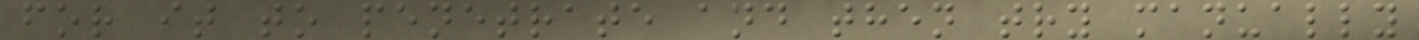for it to penetrate and then try manually
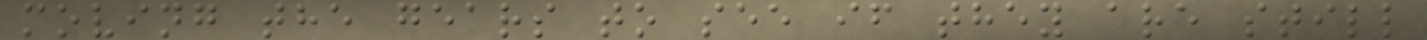moving the gears to see if they are still
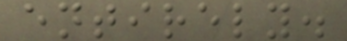entirely.
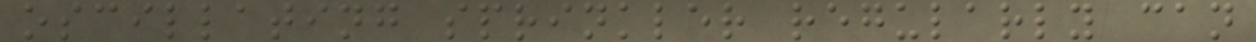oscillating sprinkler regularly can
